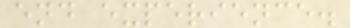end experience.
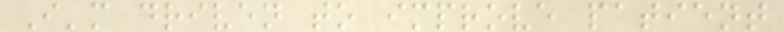I'm driven to improve patient
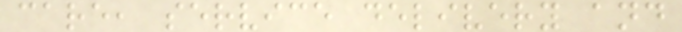care, service delivery and
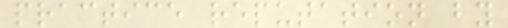practice reputation by
